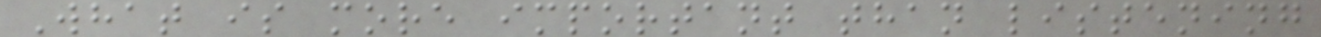What is more important than listening
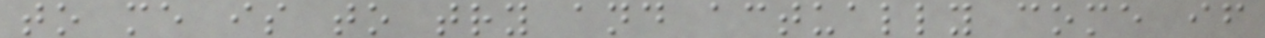to me is to try and actually come if
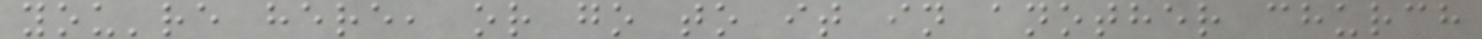you're here, or go to it in another church
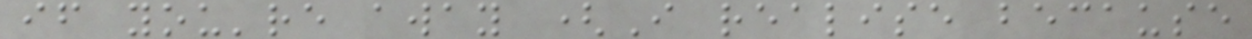if you're away (I realise because
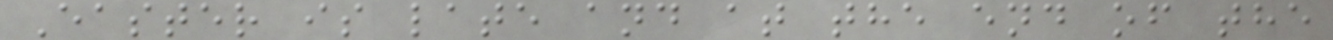Easter is late and at the end of the
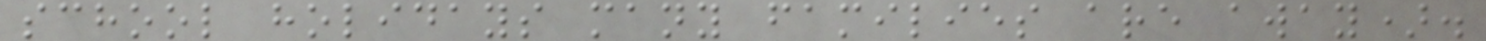school holidays many families are away).
